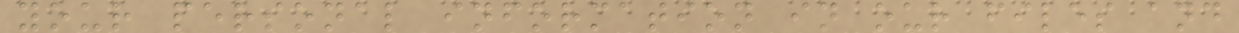your personal information in our files and
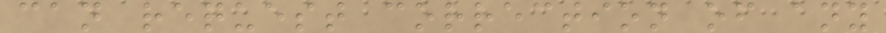can request correction of any
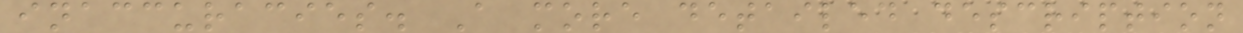inaccuracies. A more detailed description
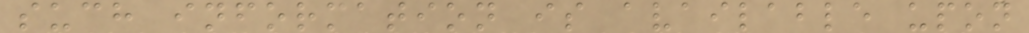such information is available upon
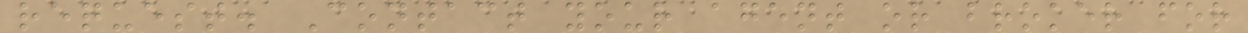request. Contact your agent or broker for
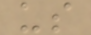us
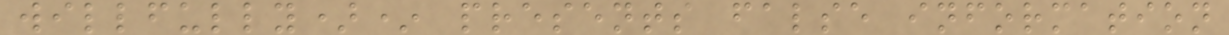willfully)* presents false information
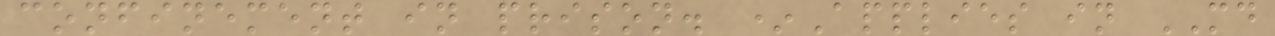confinement in prison. *Applies in MD
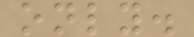only.
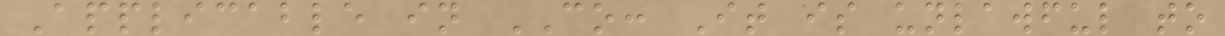Applicable in CO: It is unlawful to
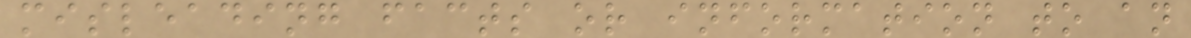misleading facts or information to an
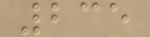235
